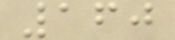160
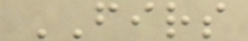FIRS
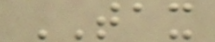TAX
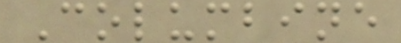Columbine
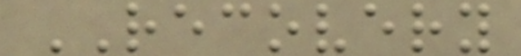RECOVERY
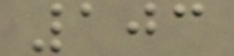103
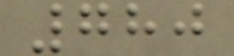780
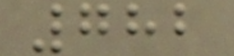782
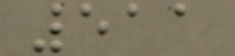511
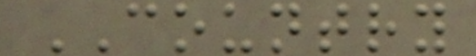COUNTRY
